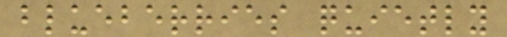blueberries quietly
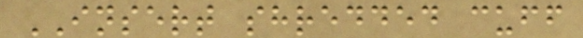INSERT shredded cuff
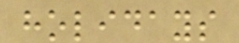holidays
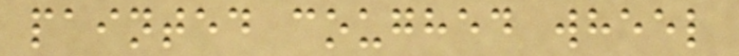painted coughed wheel
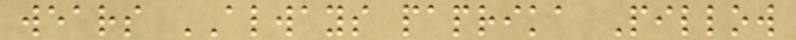wears ALWAYS paprika Pillow
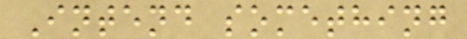Intend something
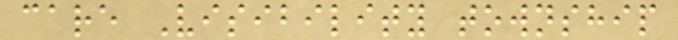care Visibility township
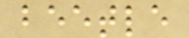beetle
